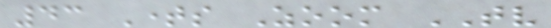43 Times Zoom TV
